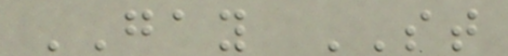GAY ST
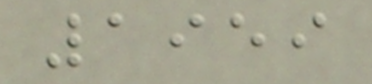1959
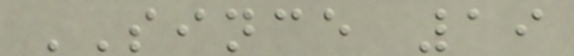SINCE 19
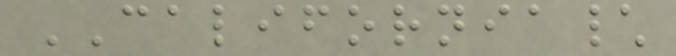CALIFORNIA\
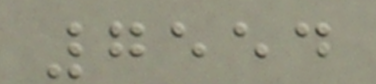7554
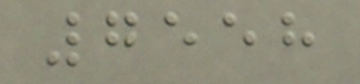7558
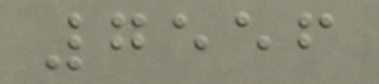7556
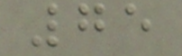75
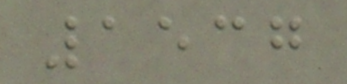1537
